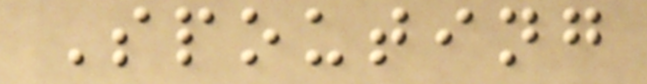Spouting
